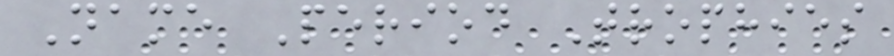Name Period Trophies
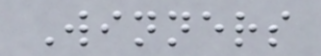Winners
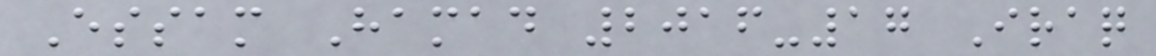Essam Hamad 2016-17 Iraq
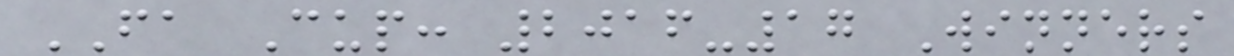FA Cup: 2016-17 Winners
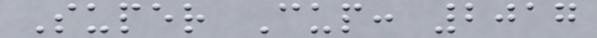Super Cup: 2017
